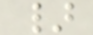}
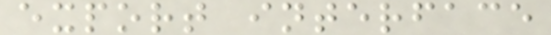export interface
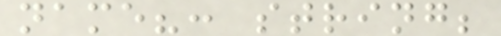name?: string;
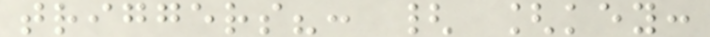triggers?: { [key:
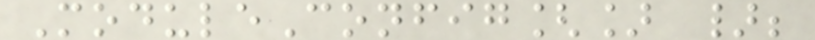ModuleConfig[] };
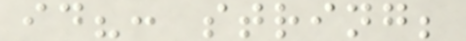id?: string;
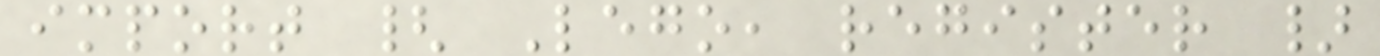import { Lego, register }
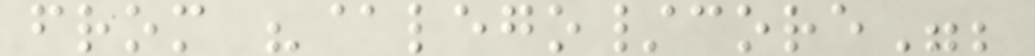from "@lego/core";
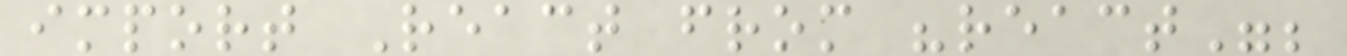import React from "react";
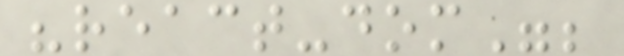"react-dom";
